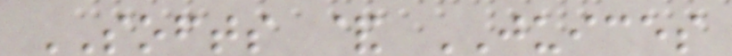SOFTS & JUICES
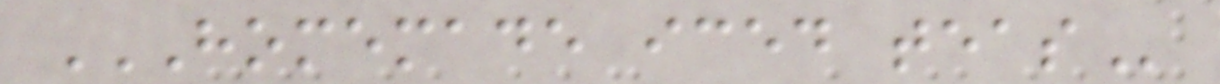HOMEMADE ICED TEAS
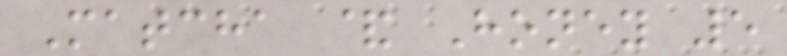Matcha & Honey 5
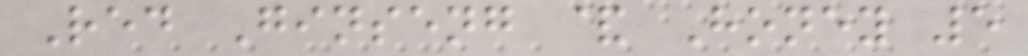Red Ginseng & Honey 5
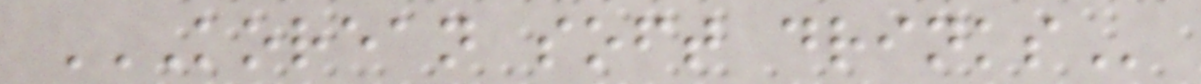KOREAN SOFT DRINKS
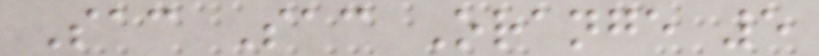Sac Sac Orange 5
